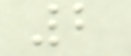2
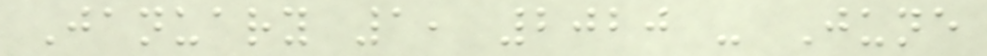January 1, 2020 - June
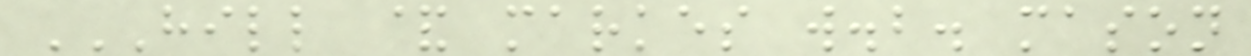HILL & MARKES W.B. MASON
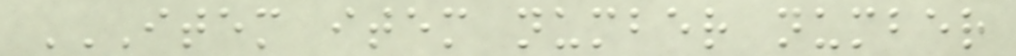ITEM ITEM NUMBER NUMBER
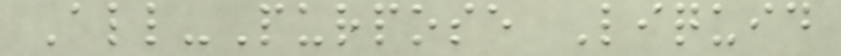All-Purpose Liquid
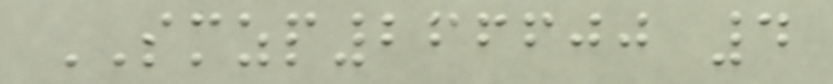SMZP266600 4
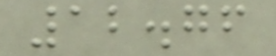12.76
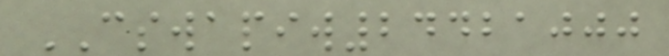CSWAPIW24421000
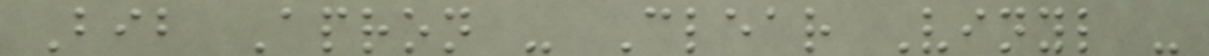Bib Apron - Clear Vinyl -
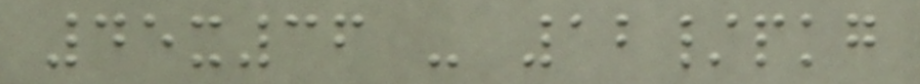45x36 - 12/pkg
